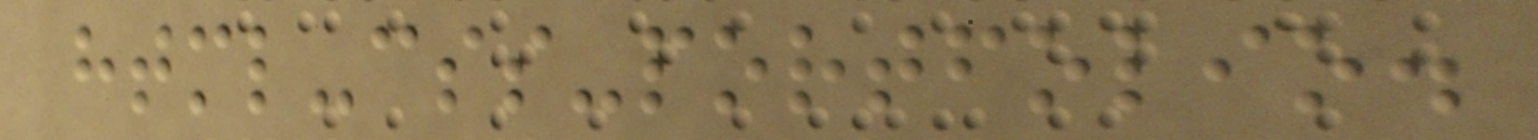html-css-portfolio.
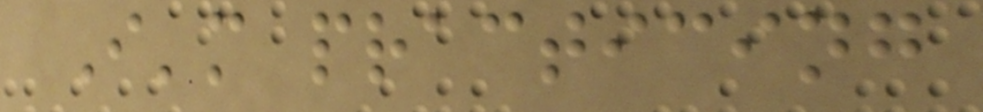I'm practicing
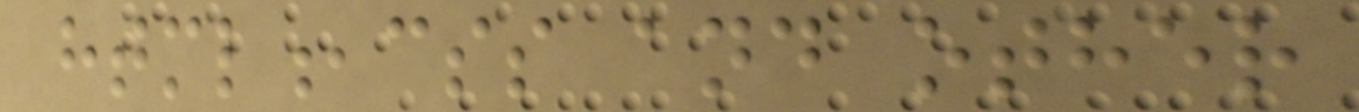html,css and other
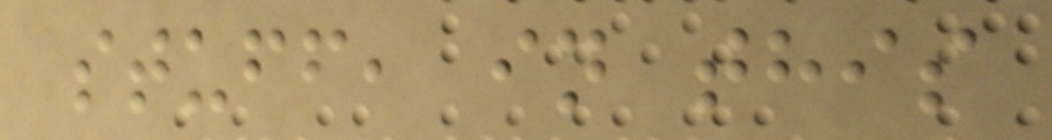stuff, in this
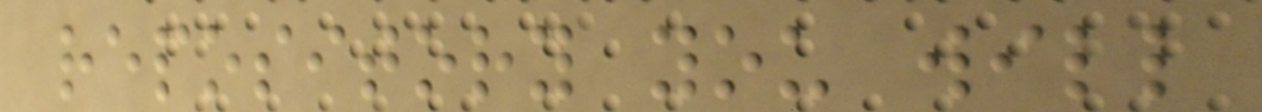repository you will
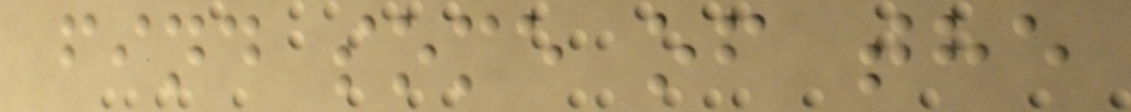find some of the
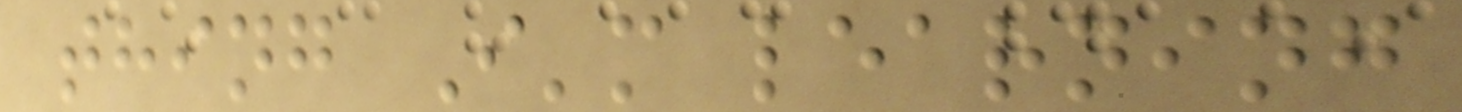thing I'm learning
